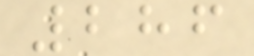286
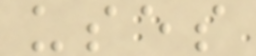uses
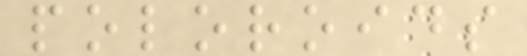poloroids
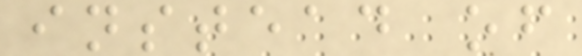instead of
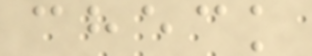check
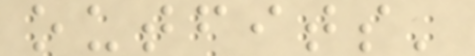outfits'
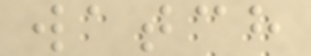watch
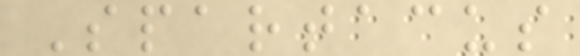Spartacus
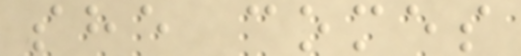she comes
